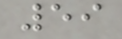59
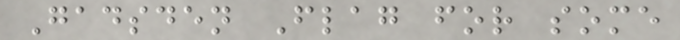Gadsden Flag for some
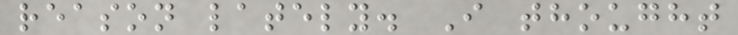reason lately. I thought
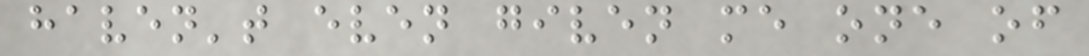haven't even given me one of
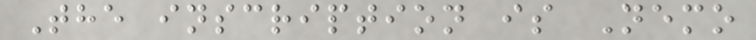The inscription is Nemo
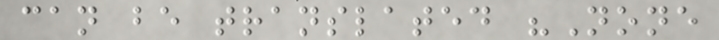can be translated "None
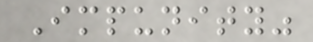Impunity"
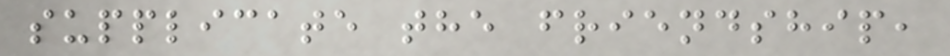supplicate the friendship,
